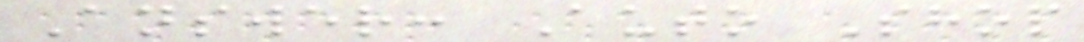Answer: Auto Shop
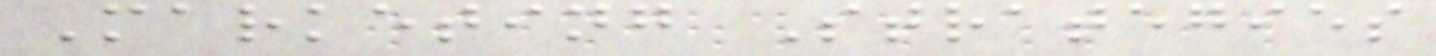Marketing Strategies
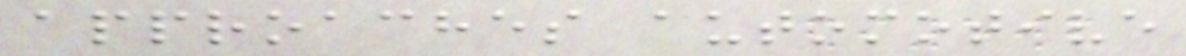approaches automotive
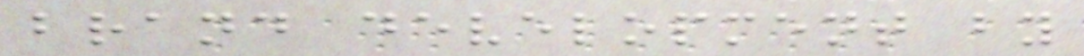brand development by
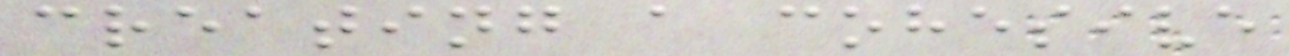creating a cohesive
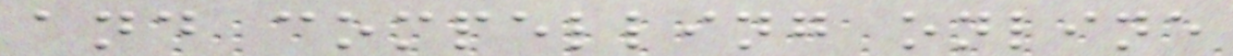and compelling online
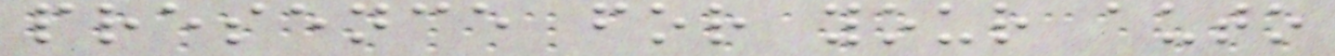presence for your auto
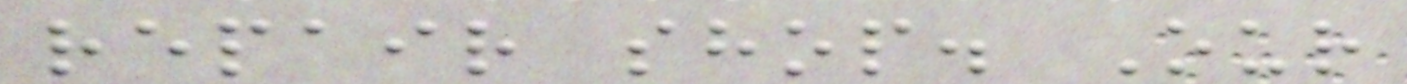repair shop. Our
